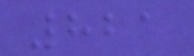821
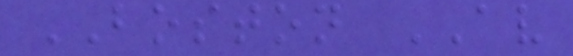BOSTON AV
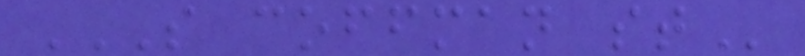S COFFMAN ST
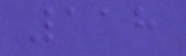118
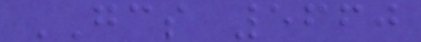GCS 5660
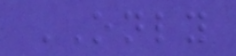ONLY
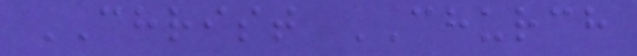CHRIST CHURCH
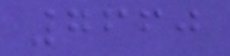7660
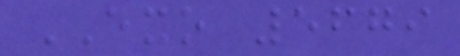EXO 5679
